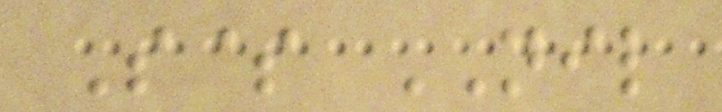S$ NIL
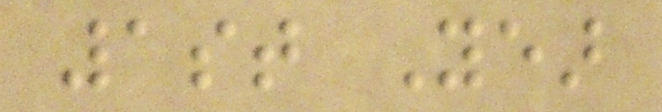1st Year
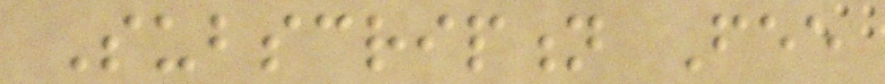Subscription Fee
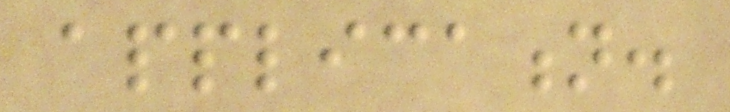application.
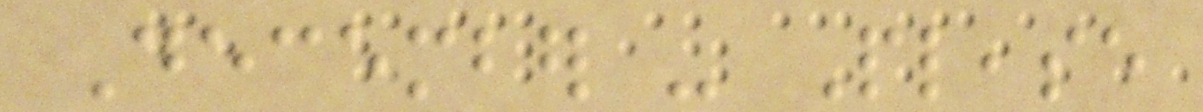December - Please
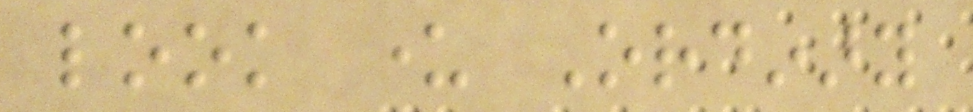look under Ordinary
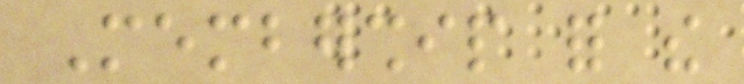Membership for the
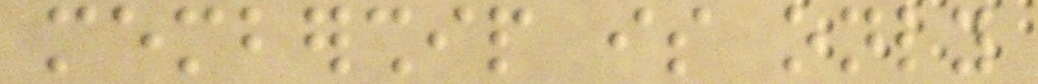membership is only
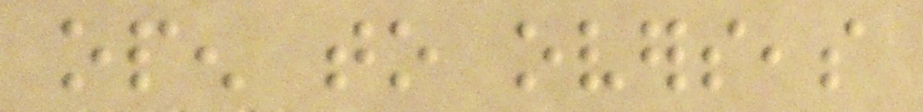open to overseas
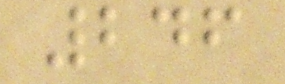246
